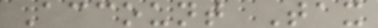Account Tax
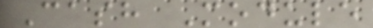Cash Module
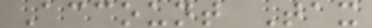Account Tax
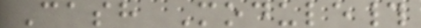Cash Module#
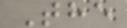The
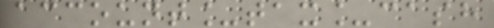account_tax_cash
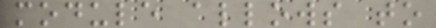module allows to
